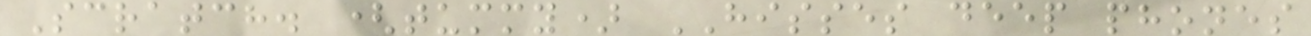Scratch. (tummy) HISSES deep phones
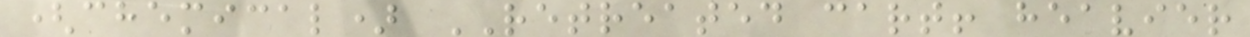(chemical) RETREATED cart! heavier
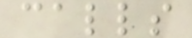calls
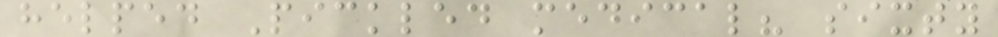helped Pickled medical? sixty
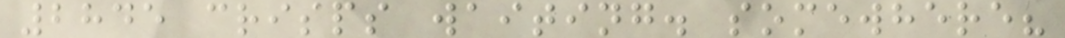2845 crisps waiting. somewhere?
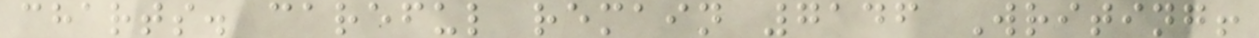charts. careful remain 7146 Writing!
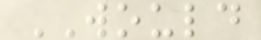WOULD
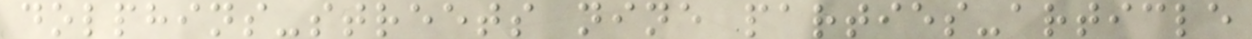dolphins-streets nine parties-article
